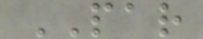PAR
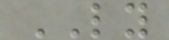LY
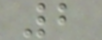2
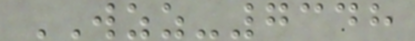WZZ-7348
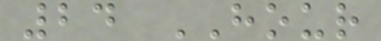24 HOUR
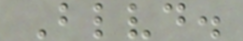Blvd.
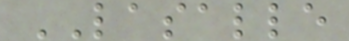LASALLE
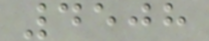4508
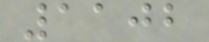1102
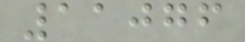11076
